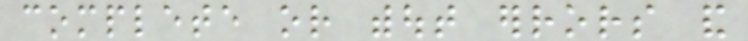complete or without errors and
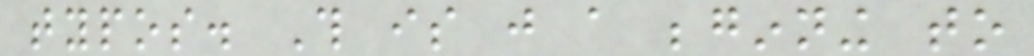typos. This is just a beginning to
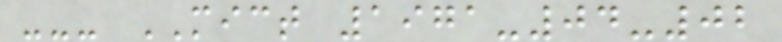--- MICT 1971-04-02
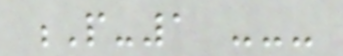P-1 ---
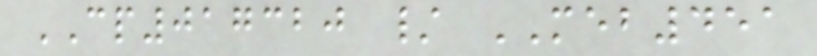CP017320 / MEB451
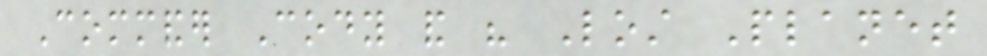Commander Cody and his Lost Planet
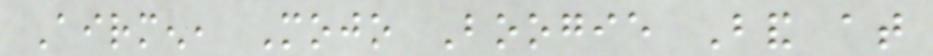Airmen, Mojo Boogie Band at
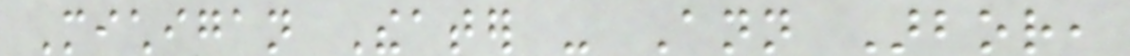Michigan Theater - Ann Arbor,
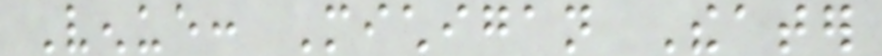Venue: Michigan Theater
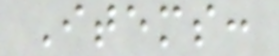Items:
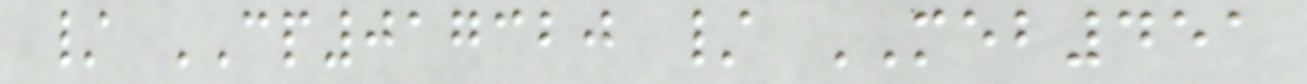/ CP017320 / MEB451
